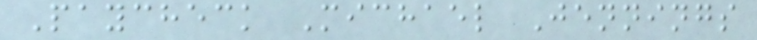Paycheck Michael Jennings
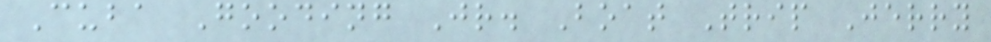Cuba Gooding Jr. Boat Trip Jerry
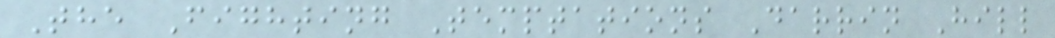The Fighting Temptations Darrin Hill
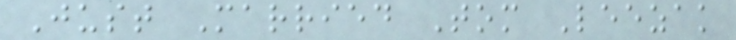Just Married Tom Leezak
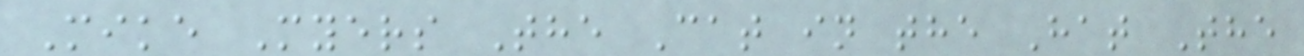Mike Myers The Cat in the Hat The
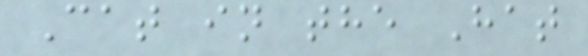Cat in the Hat
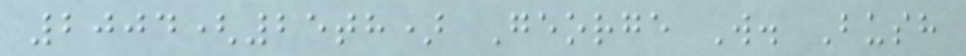2004(25th) George W. Bush
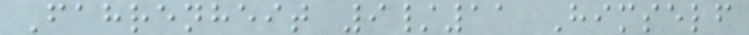Fahrenheit 9/11 Himself
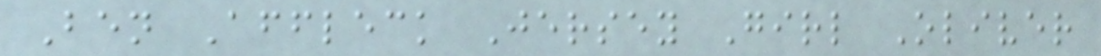Ben Affleck Jersey Girl Oliver
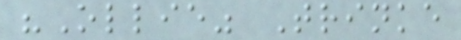"Ollie" Trinke
